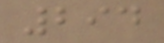294
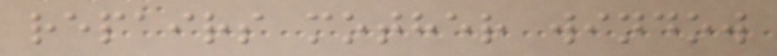repairs mother window
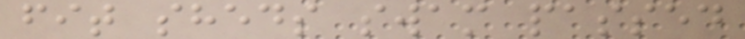fit sheds swam passed
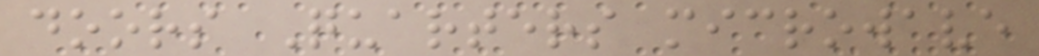doors Quarters microwave
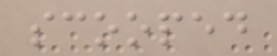scooped
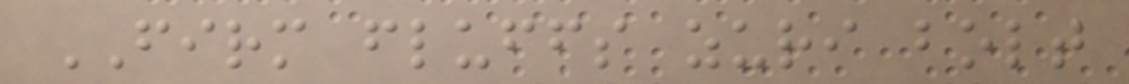FIRM fluffs zuri bolt
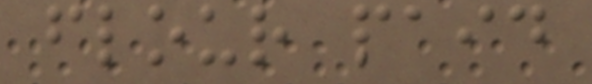flour paid
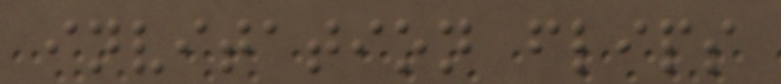invitation flips
